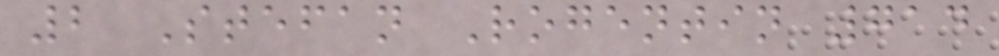2 Stefan Rogentin 714
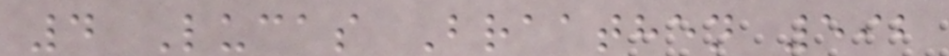4 Lucas Braathen 592
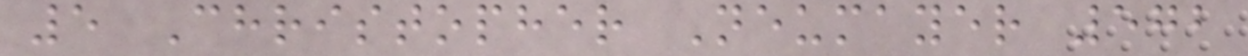5 Christopher Neumayer 572
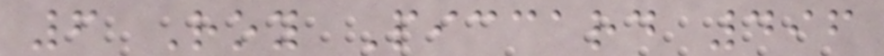6 Roy Piccard 496
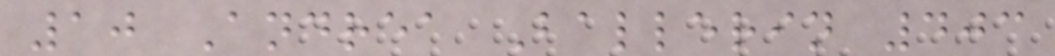10 Andrea Ballerin 403
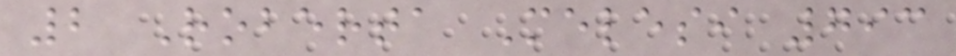2 Roberta Melesi 793
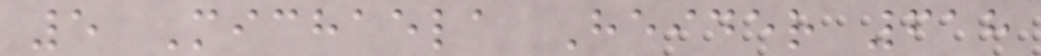5 Michaela Heider 618
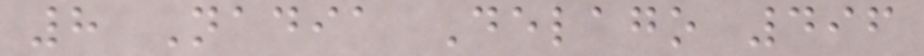8 Nadia Delago 496
